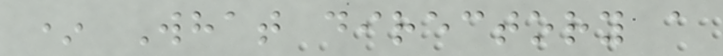* What directory a
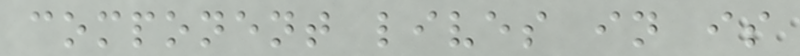component lives in is
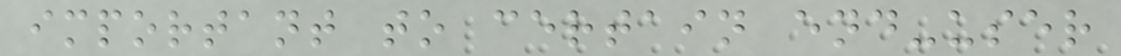important to certain end-user
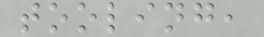tooling,
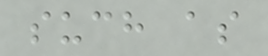such as
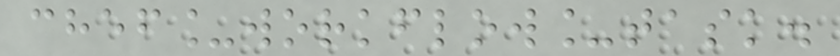chef_workflow_task.
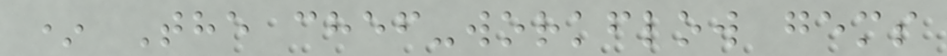* The chef-workflow gems
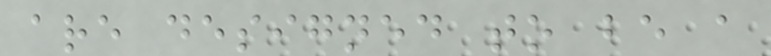are designed to be a
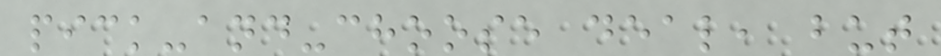pick-and-choose deal, but
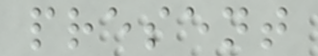present
